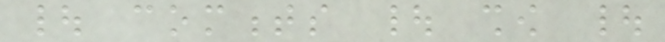| comments | show |
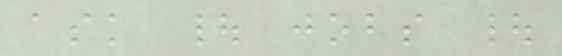ask | jobs |
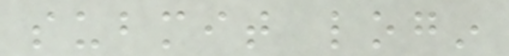submit login
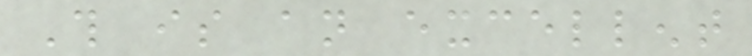This is an excellent
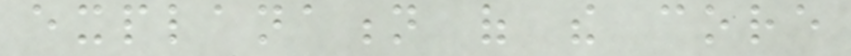explanation of the core
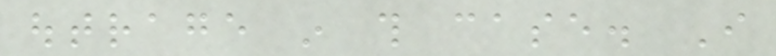outrage in this case. I
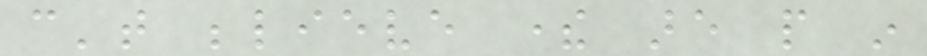can't believe there are people in
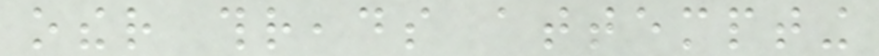other threads attempting
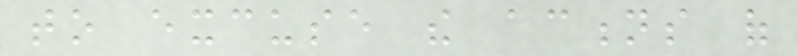to excuse the actions of
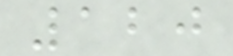120
